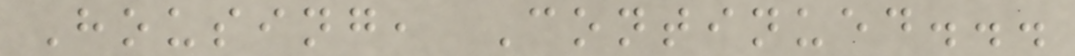Housing, Continued...
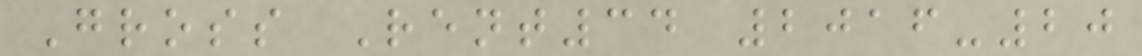Gross Rent34 2016-20
